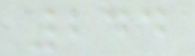244
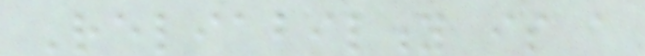Reliability is a
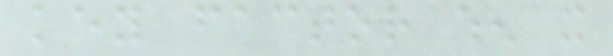key factor when it
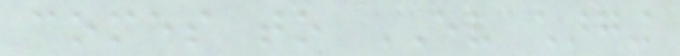comes to EV charging
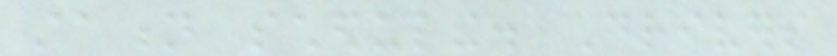station scheduling. Drivers
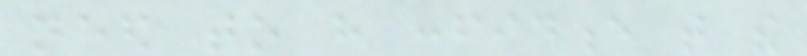need to have confidence that the
